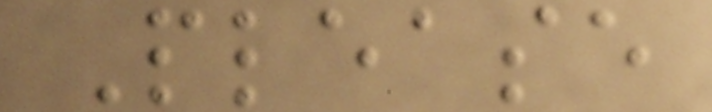Please
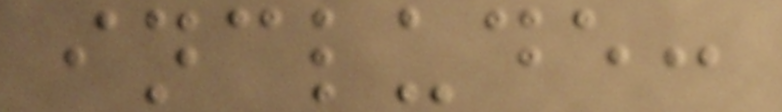include:
